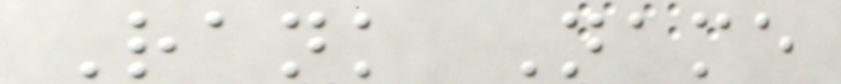Rank Name
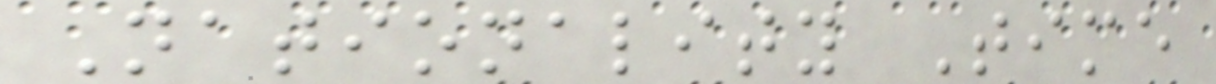Nationality Time
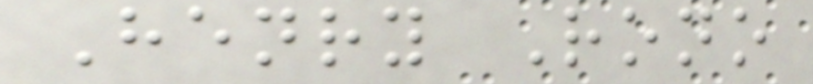Henry Rono
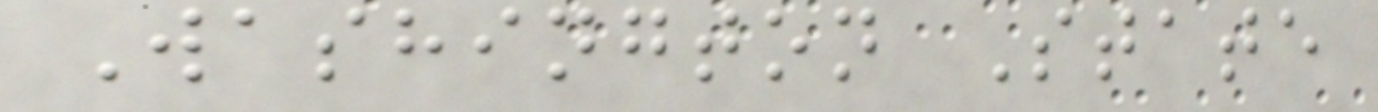Washington State
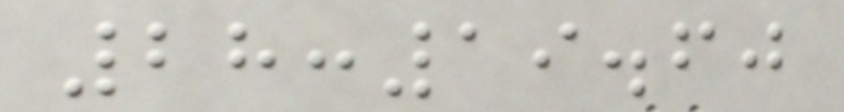28:19.60
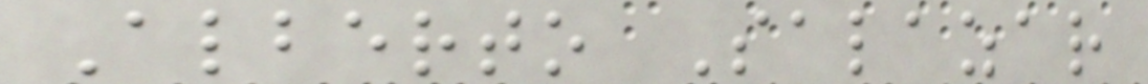Alberto Salazar
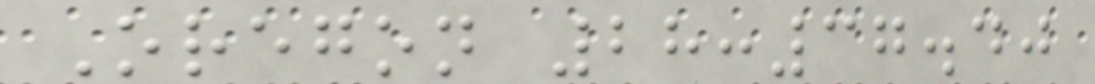Oregon 28:37.40
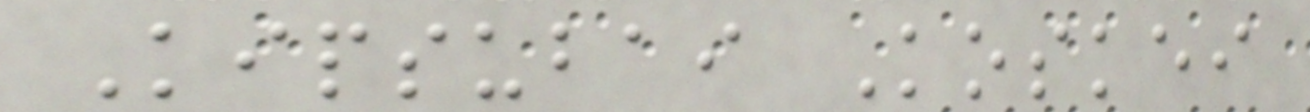Kipsubai Koskei
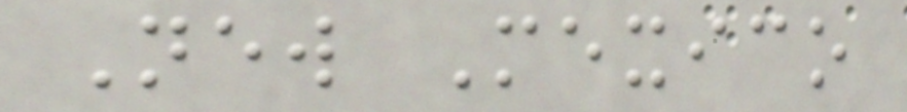New Mexico
